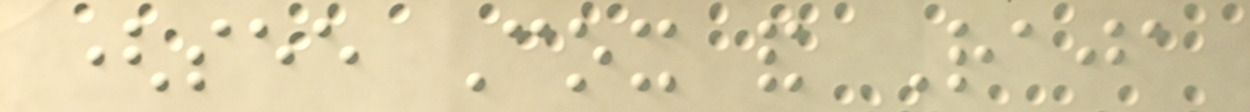(see Cox and Raja
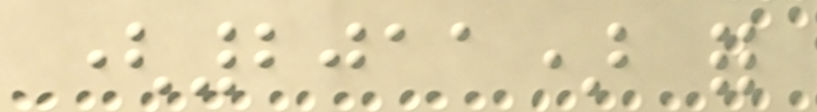(2011) for
